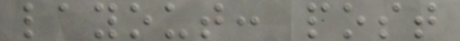layout: post
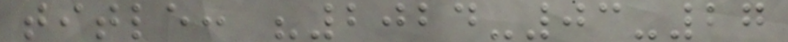title: "2024-03-27
